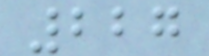227
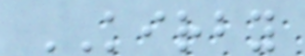KIRBY
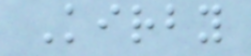Kirby
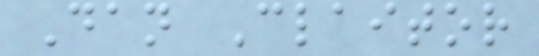Dan Claitor
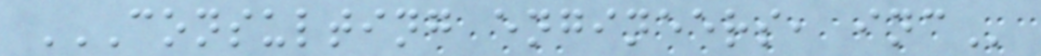CONSULTING ENGINEERS, INC
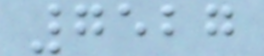7527
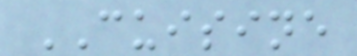CUISINE
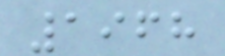1968
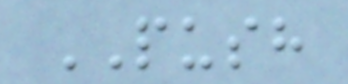PUSH
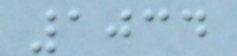1034
